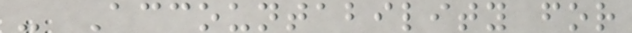- Accountability for
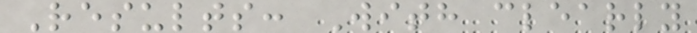Results: With clearly
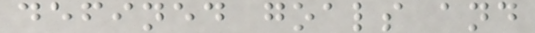defined goals and
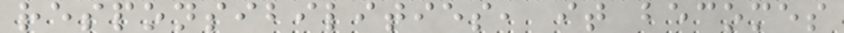responsibilities, it becomes
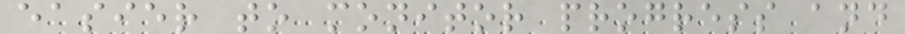easier to monitor progress and
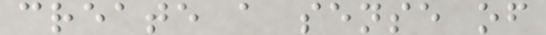create a sense of
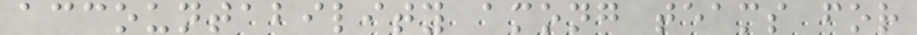accountability among teams for
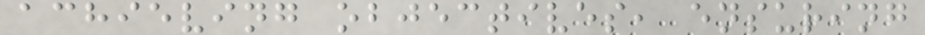achieving objectives, ensuring
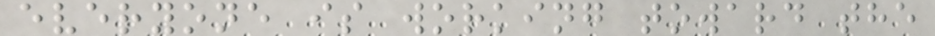everyone is working toward the
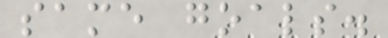same goals.
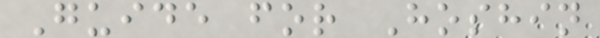Guide for Hoshin
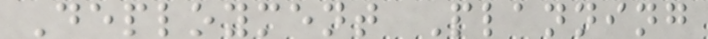Deployment Planning
